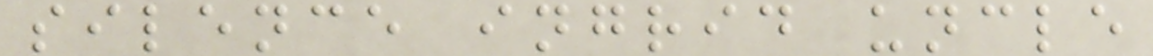silence ingrid uncle
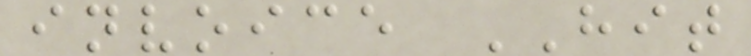invoice HIT
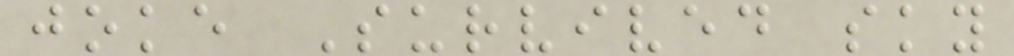joke Survived sky
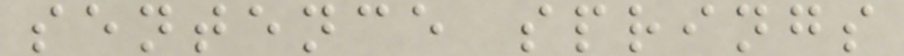sentence springs
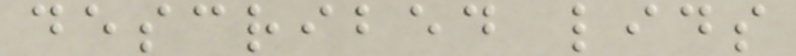described lids
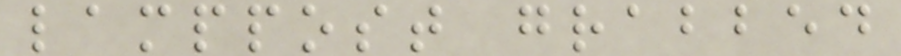lamppost grabbed
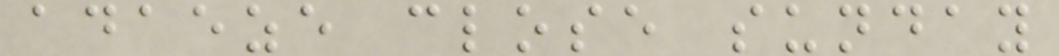adaeze close sunday
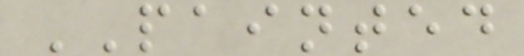PAINTED
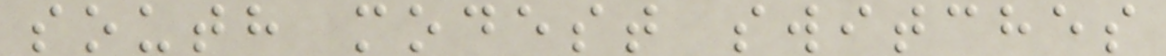south modest switches
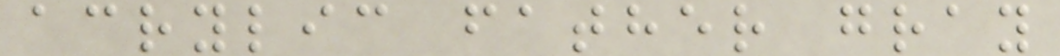acrylic father gray
